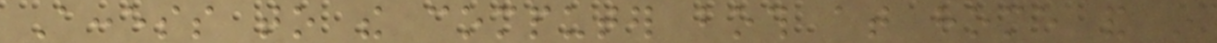Access to the computer both at home and in
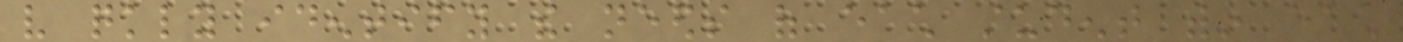very quickly identify the needs of each student within each
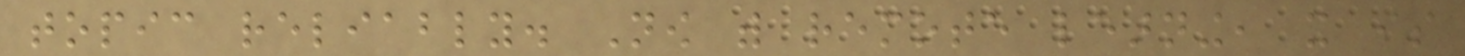topic reliably. Now with remote learning, it is
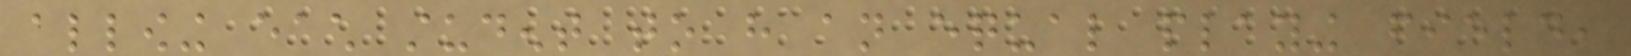allowing each student to have an equal playing field,
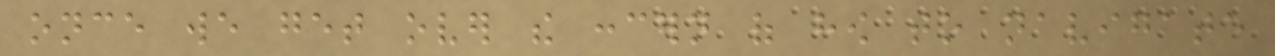once we get over the concern of how to navigate
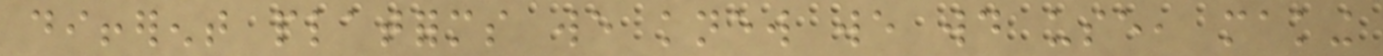different platforms we knew we would use, making
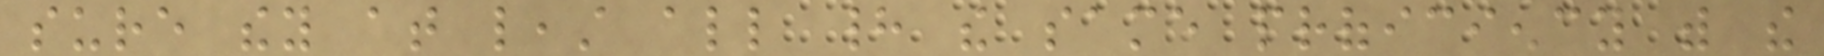sure they at least all had the same proficiency with the
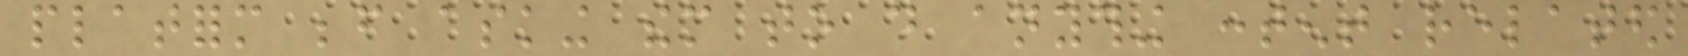platform before asking them to do anything content related
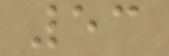53
